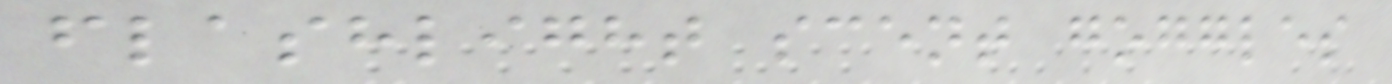flashlight scent goggles
